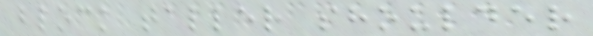block taller shoulder
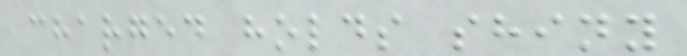charged holds shiny
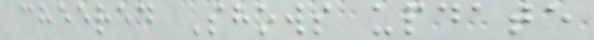cheered Shows update
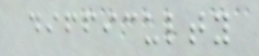difficulty
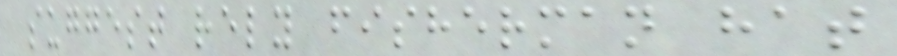suggest rely fisherman hat
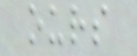ours
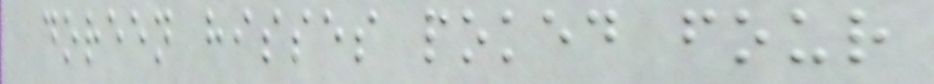doreen hisses poked four
